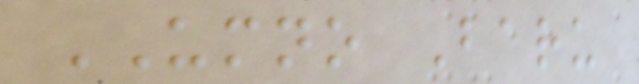UMNO Baru
